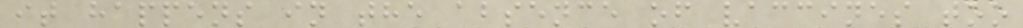it happens in the absence of vaccines too
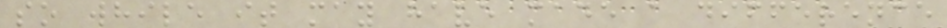so while it may have made a difference
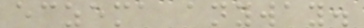eczema anyway.
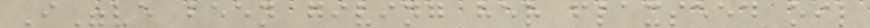I"ve been giving her flaxseed oil
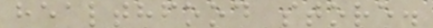healthfood store.
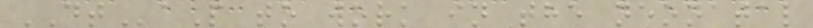DTaP to work in the neonatal
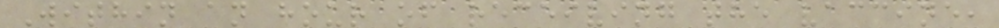Within an hour of receiving the vaccine,
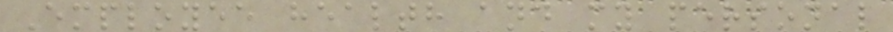Employee health and my personal
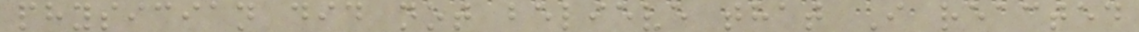physician did not believe that I reacted
